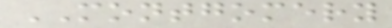MONTGOMERY
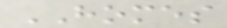HOMES
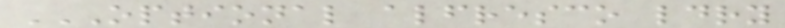OPTIONAL ALFRESCO LDRY
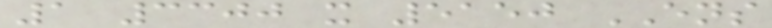1 3300 x 5150 ENS
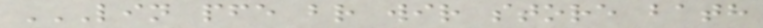LIN PFE BR WIR STORE BATH
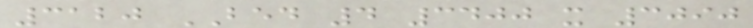3120 BED 4 3400 x 3090
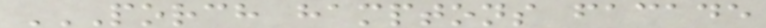PORCH HAMPTONS FACADE
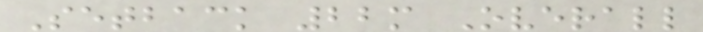Setback 22m Overall
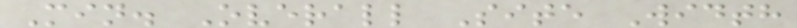Min. Overall Site Width
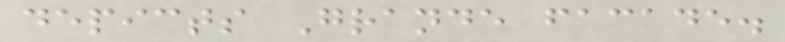depicts Grande facade.
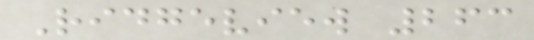Ridgeview 263
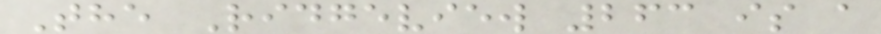The Ridgeview 263 is a
